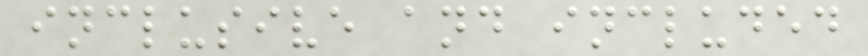inclusive and included
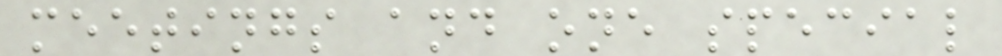meetings and one special
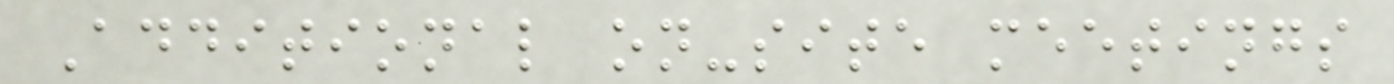Additional on-site meetings
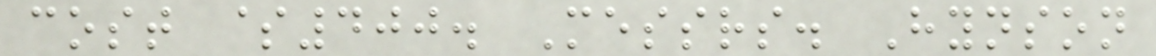cost $400. Messrs. Hynson
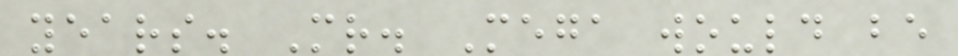years. Mr. Mega would be
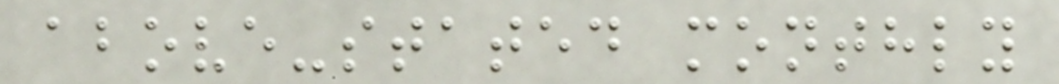above-stated monthly
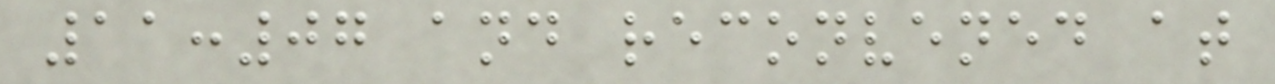11:07 and reconvened at
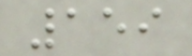159
